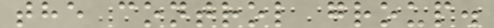the control group.
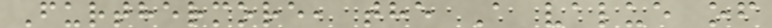Furthermore, the A value of
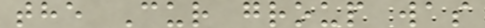the Cur group was
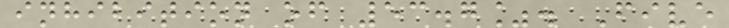inhibition of 53.7%. Five
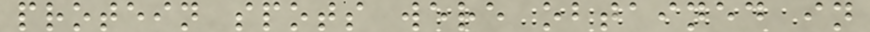protein spots were obtained in
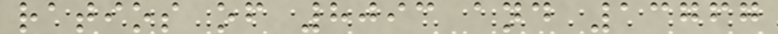ratios of 8093 and 13767
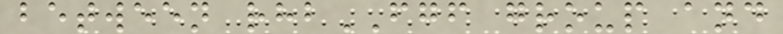between rhbFGF group and
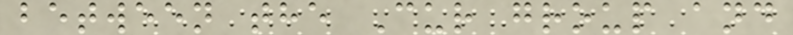between the Cur group and
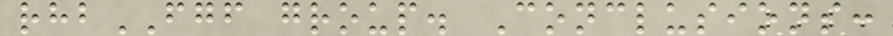rhbFGF group. Conclusions:
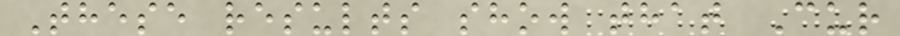These results show that Cur
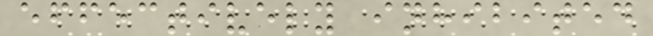effectively inhibited
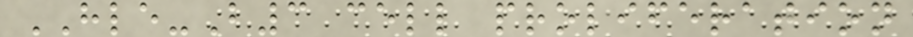HLE-B3 cell proliferation
